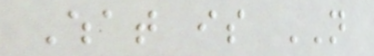What is NOT
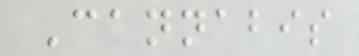Cannabis
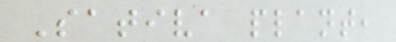Sativa plant,
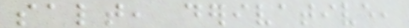salt, derivative,
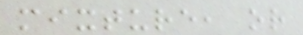mixture, or
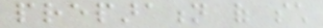preparation of such
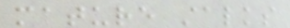mature stalks
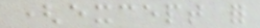(except for
